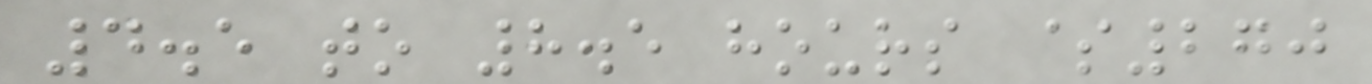4.5 to 8.5 hours $270
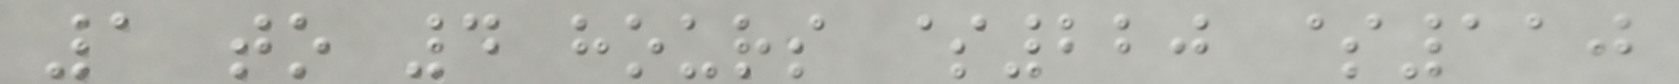1 to 4 hours $220 $110
